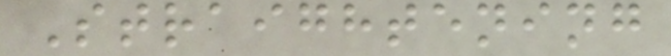Straightening
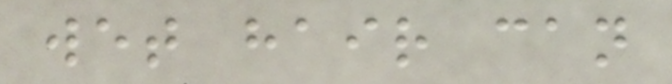wet hair can
